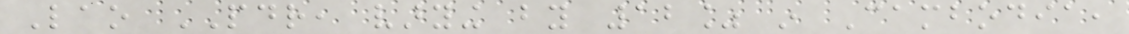Lao PDR, varying by 12% in Cambodia,
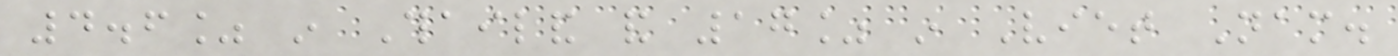4.6% in Thailand and 17% in Viet Nam.
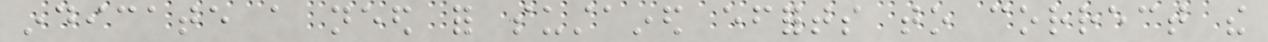indicate a need for sustained efforts to correct the
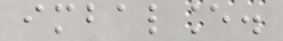imbalance.
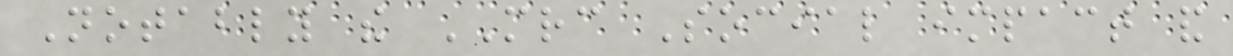Notably the MRC Social impact and
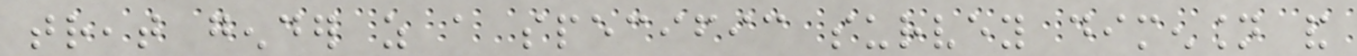treat gender as a specific survey dimension and
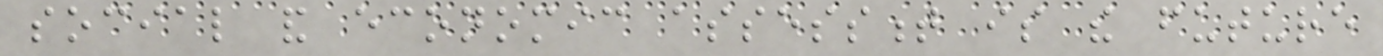social and economic assessment is the future
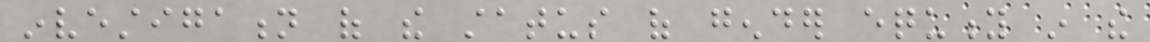investigation of the status of gender equity in the
